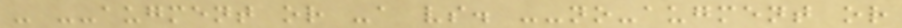- --augment or -a vs. --no-augment or
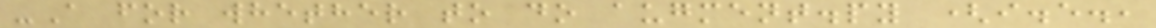-A for whether to do augment.py (i.e.,
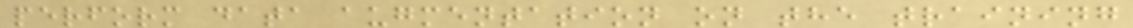perform data augmentation on the training
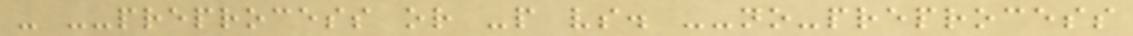- --preprocess or -p vs. --no-preprocess
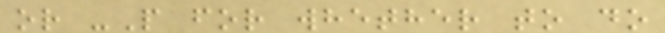or -P for whether to do
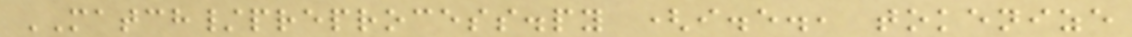MATCH/preprocess.py (i.e., tokenize
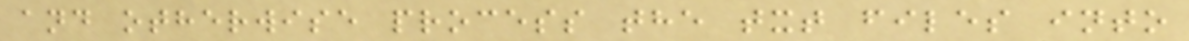and otherwise process the txt files into
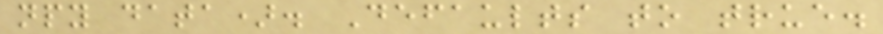npy data). Defaults to true.
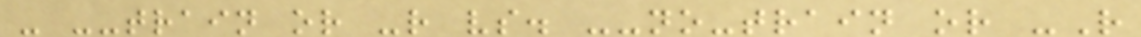- --train or -r vs. --no-train or -R
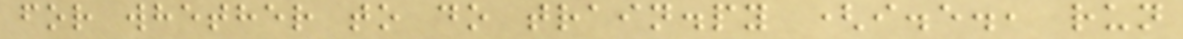for whether to do train.py (i.e., run
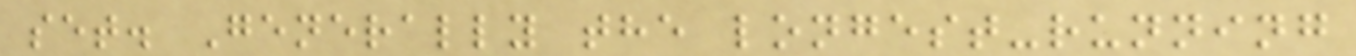set. Generally the longest-running
